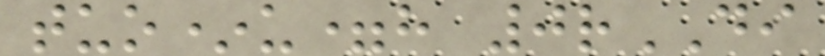tuo*u=h 0rDI
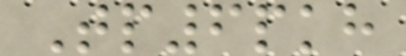Tp6pkh
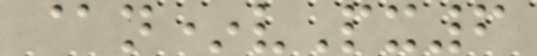@n*vPx6
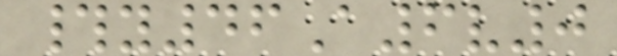#y46A6v0
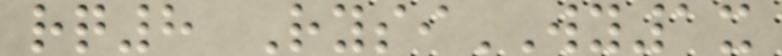rq8 RysiWY1x
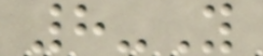8-Y
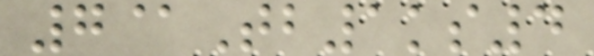7@Tb1ks4
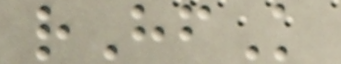rHfK
